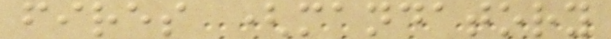fires (mandatory
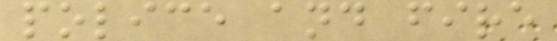police and fire
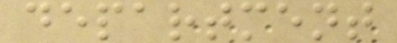department
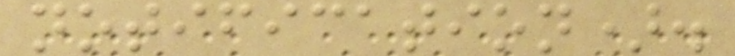notification).
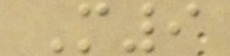M9
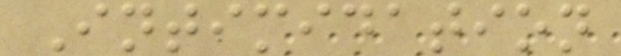Intimidation
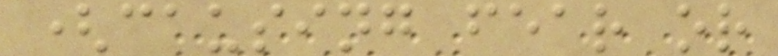(causing fear or
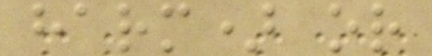harm) or
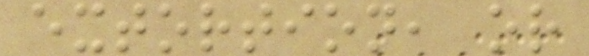extortion, or
